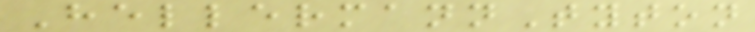HellermannTyton
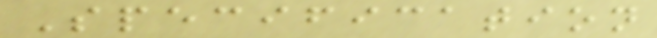Specification
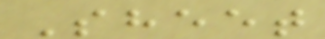Sheet
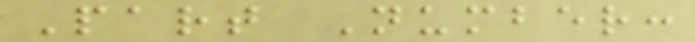Part Number:
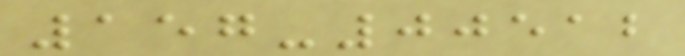157-00512
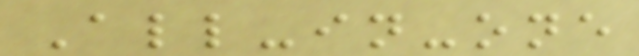All-in-one
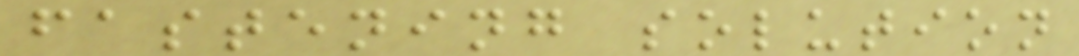fastening solution
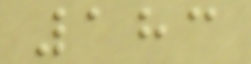183
